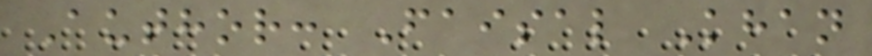Author: Faisal Khan
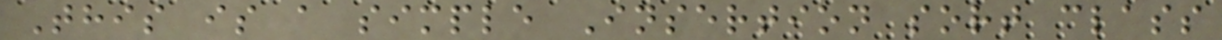This is a simple Insertion sort class
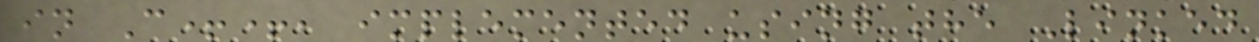in C++, implemented using the Linked
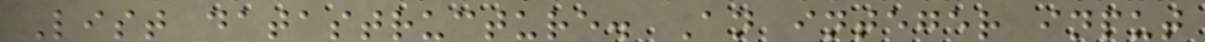List datastructure. An integer input
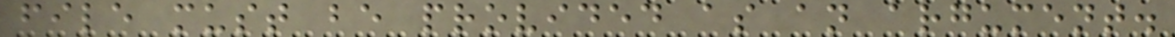file must be provided as an argument.
